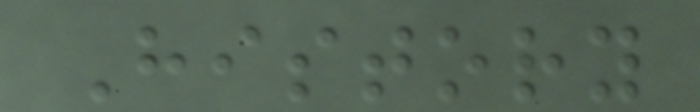History
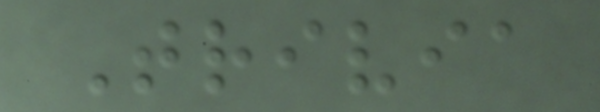Trivia
